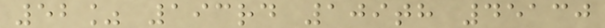52% 193rd 109th 45130
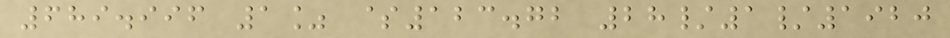689.996 1% $123.72 28/1/1920
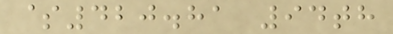$420.81 94th
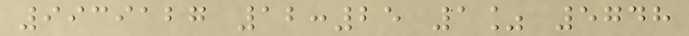9939127 12:25 1% 5748
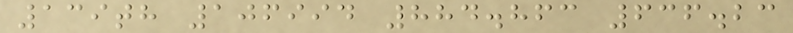139th 106994 884.863 636.23
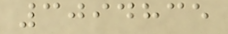3094835
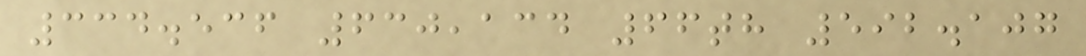334.536 630,134 66th 592.107
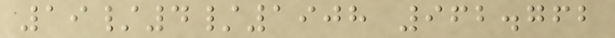19/4/1908 962.762
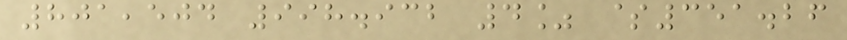801,504 998.932 4% $351.26
